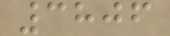3806
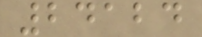24124
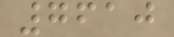7610
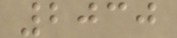2030
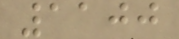1100
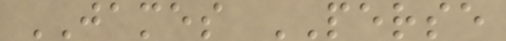JAMES PERSE
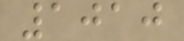1010
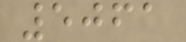5061
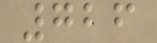726
